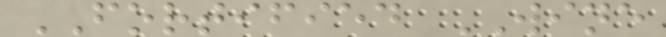FORTIFIED WINE
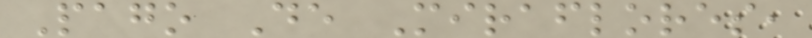Pago De Miraflores,
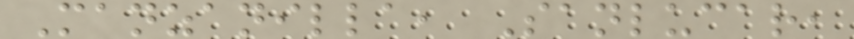Manzanilla, Sanlucar,
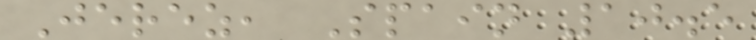Jerez, Spain 10.5
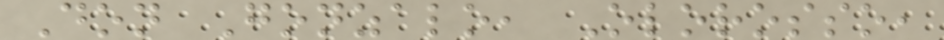Don Gonzalo, Olorosso,
